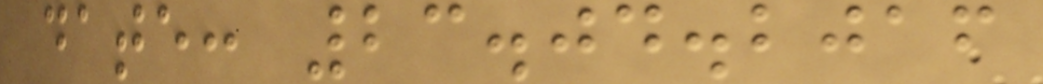date: 23.04.2016
